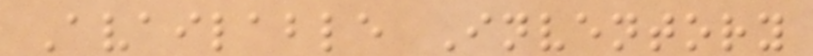Available Inventory
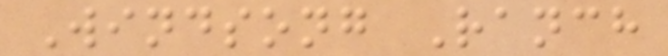Windsong Ranch
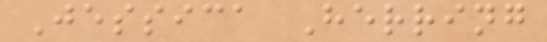Jessica Herring
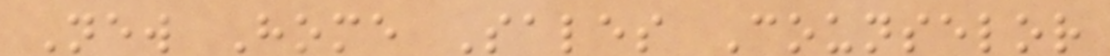New Home Sales Counselor
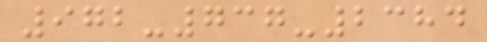972-737-2384
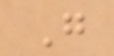G
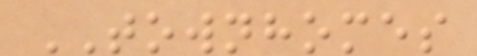TOWNHOMES
